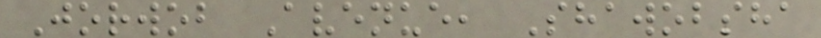Jorwob Avenue, Shawobsha
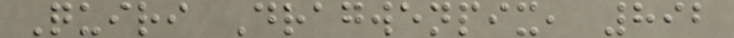Quiri Dragwenpix, 892
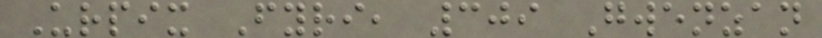Urpix Fyri, 309 Gwenzan
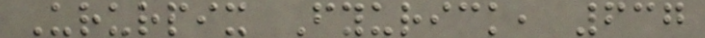Ururpix Fyurick, 637
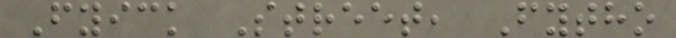Fyick Street, Fytho
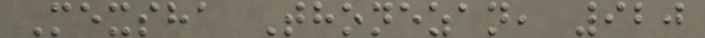Mexsha Thonezan, 920
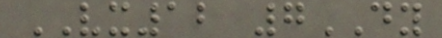VX12 7DY
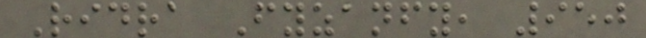Ridra Fyzanfy, 950
